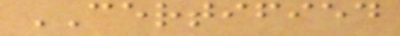CERTIFIED
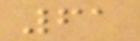61
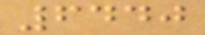6440
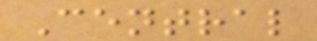Central
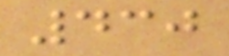430
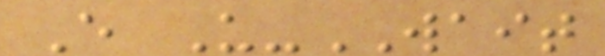E U-WAIT
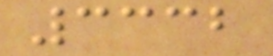3332
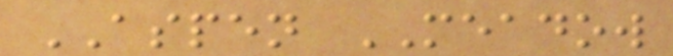ASPEN MEADOW
